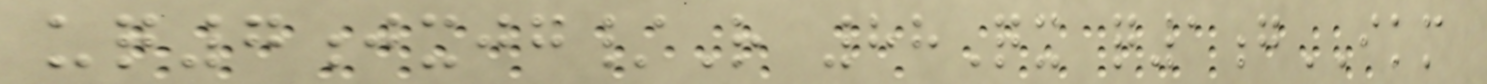uq7jxjg/R 88Qx q1gIKM
